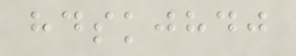hdskjhdj
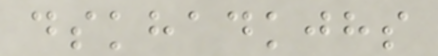dskhadkjhs
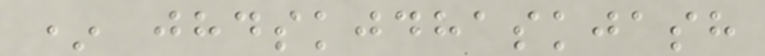* jhdskjdhaskjash
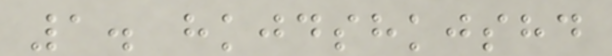1. hkjdshkjshd
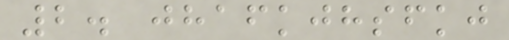2. jhafkjhsfkj
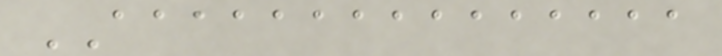AAAAAAAAAAAAAAA
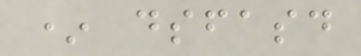* dsfasd
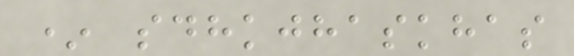* sdhkjhaskhas
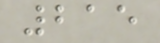215
